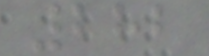282
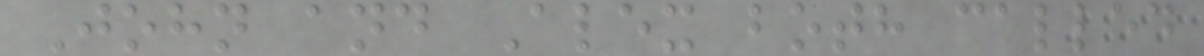John and Alex both called
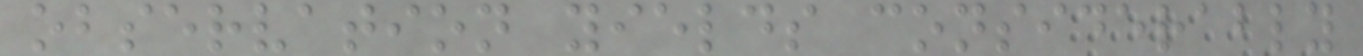observation yields considerably
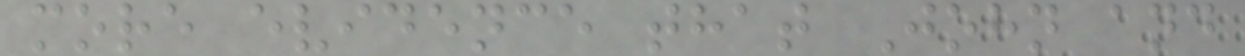more evidence that John and
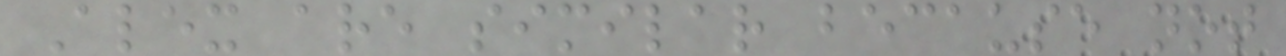Alex are similar because not
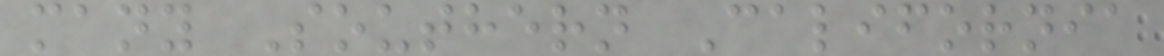many Southern California
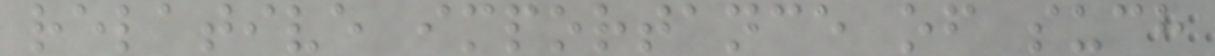relative importance of such
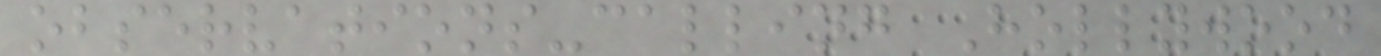observations-calling Hollywood
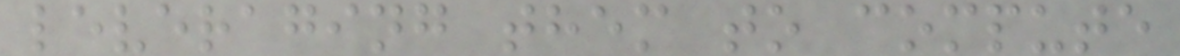leveraging them to compute
